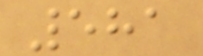581
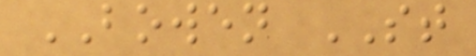BOWEN ST
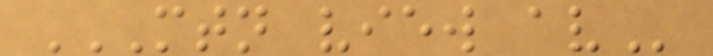MTN VIEW AV
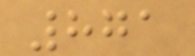871
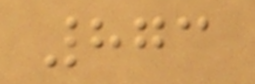873
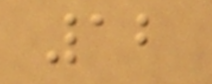12
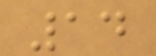14
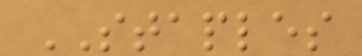STAPLES
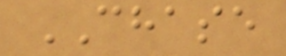CHASE
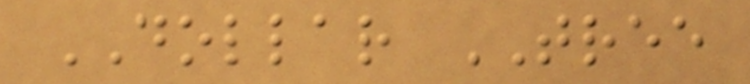DOLLAR TREE
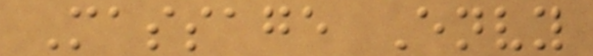Massage Envy
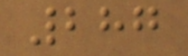287
